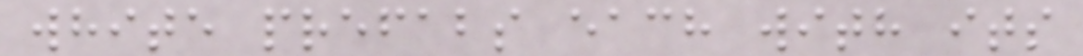white prefabs each with its
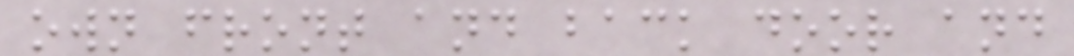own front and back door and
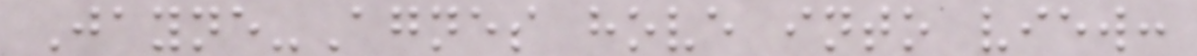Jayne-Agnes hove into view:
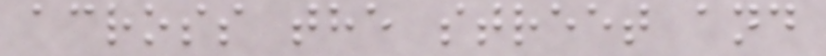across the street and
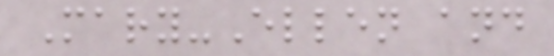Mary-Ellen and
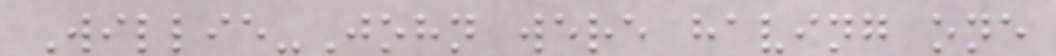Willie-John were having one
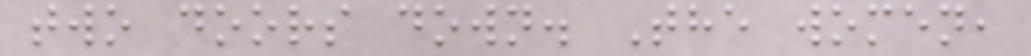two doors down. The women,
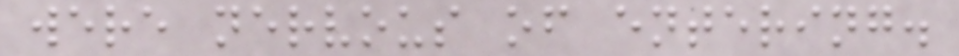were nervous of entering.
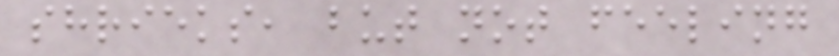shrieks, but not feeling
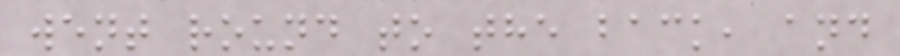went round to the back, and
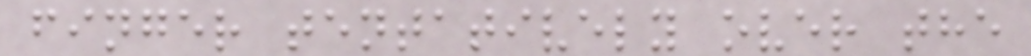finger tentatively over the
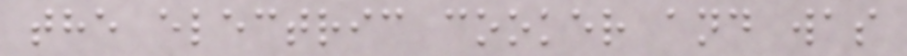the electric cooker and was
